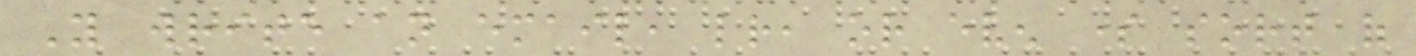You write an email, letter, or even some sort of
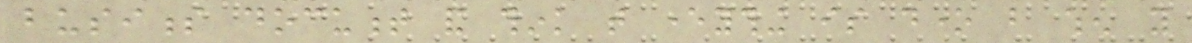business document and think that everything is done but when you
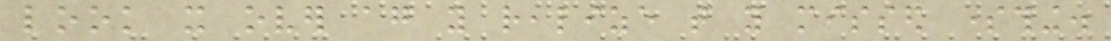look it over again you realize that you missed something.
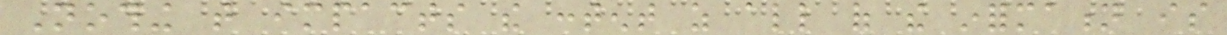Nothing that impacts the content as all of the information is
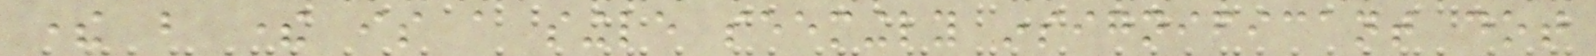there but there is a single seemingly insignificant dot
